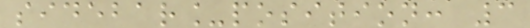sidebar_position: 3
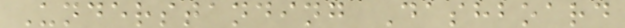Understanding Dashboard
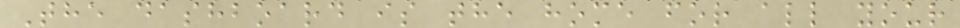The dashboard is the home for all your
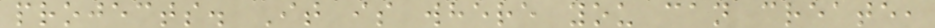projects. It is where you can create,
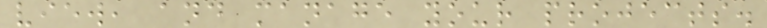view, and manage your projects.
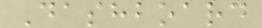Dashboard
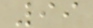99
